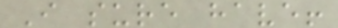I sure have!
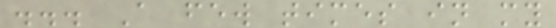... A few times in my
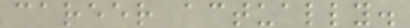career actually.
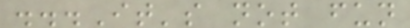...It's not fun
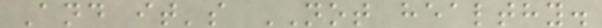And it's NOT healthy.
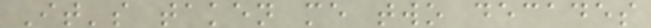It's taken me two decades
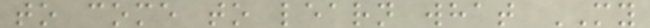to come to learn what MY
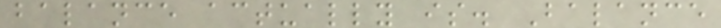balance actually is. Balance
